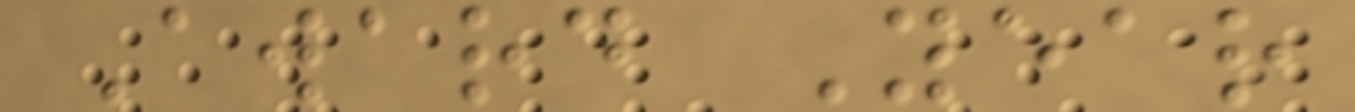Award Year
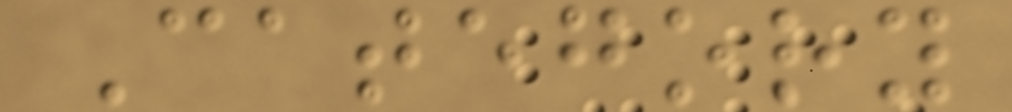Category
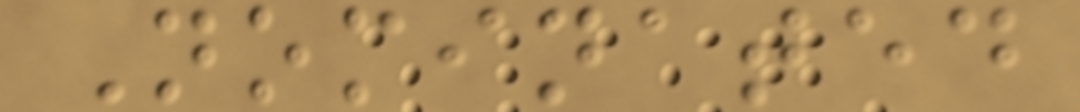Nominated
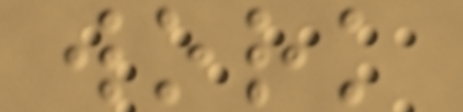work
